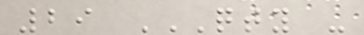29 QTY -
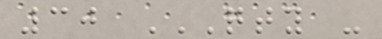30 QTY -
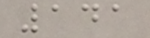141
